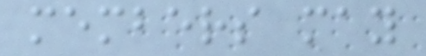members may
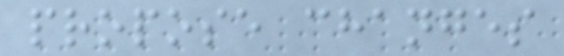propose changes
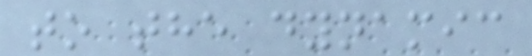to the dynamic
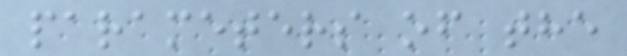parameters of the
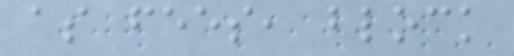as fees, block
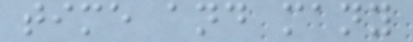time and many
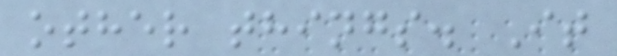other things. It
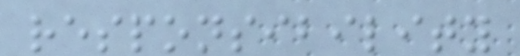responsibility
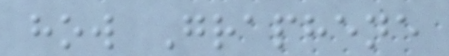how Graphene
